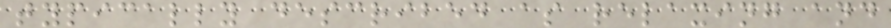typically described as relaxing and
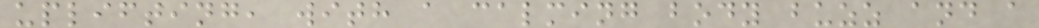uplifting, with a calming body buzz and a
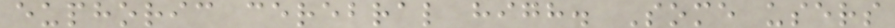euphoric cerebral high. Some users
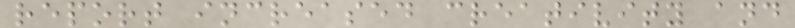report increased creativity and
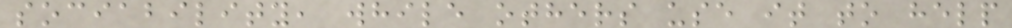sociability, while others use it to help
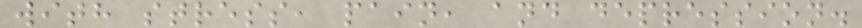with stress, pain, and depression.
